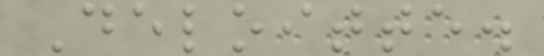Deloitte.
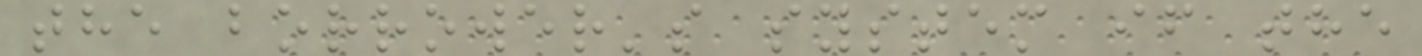the borrower's system if the
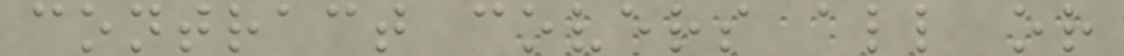contract covers all or
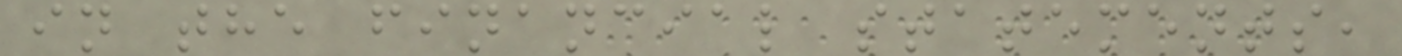in the financial statements,
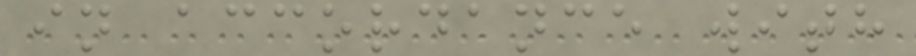in accordance with
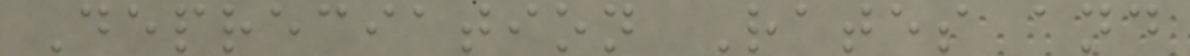Depreciation Rates and
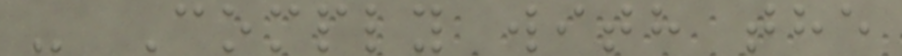- Comply with the
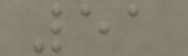51
